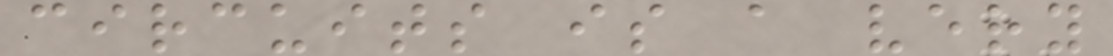circuits is a very
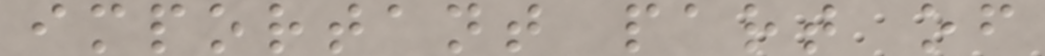important part of
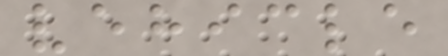vehicle
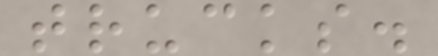trucks.
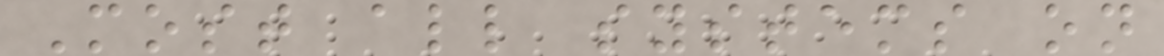Most all systems on
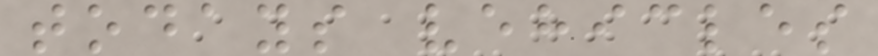todays vehicles
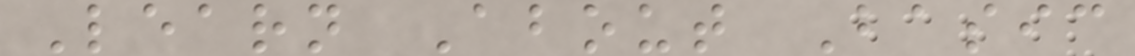Learn About Basic
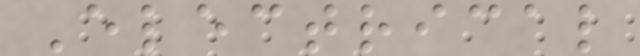Electrical
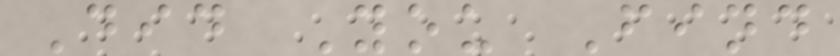Did You Find
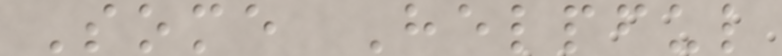Some Helpful
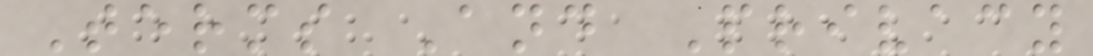Terms And Privacy
